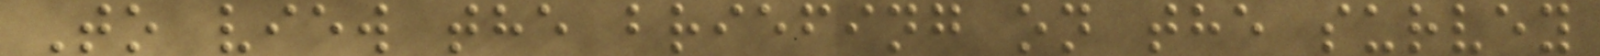To view the briefing on the survey
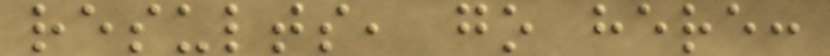results, go here:
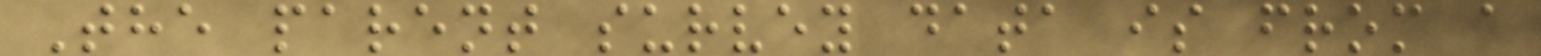The parent survey data is from a
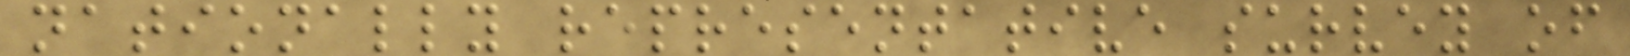nationally representative survey of
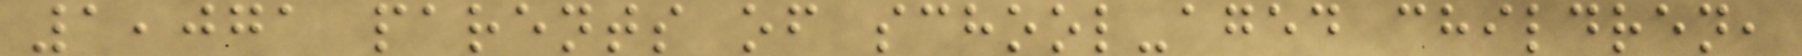1,071 parents of school-aged children,
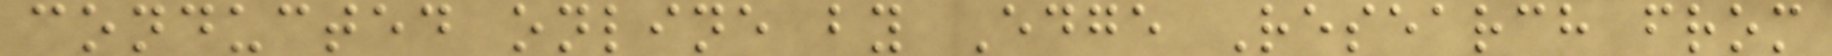conducted online by Edge Research from
